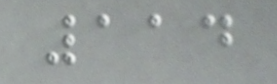114
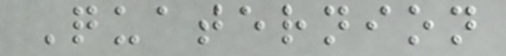Quaternion
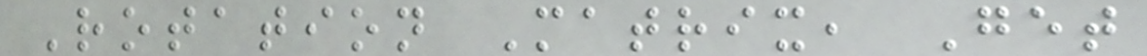Rotation Matrix, Get
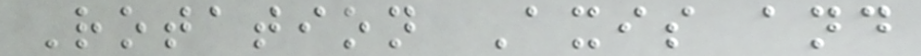Rotation Axis and
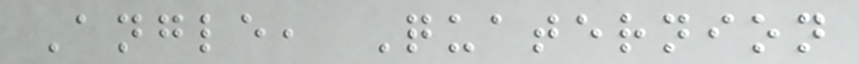Angle, Quaternion
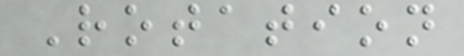Rotation
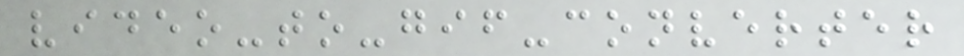video-to-gif-converter
